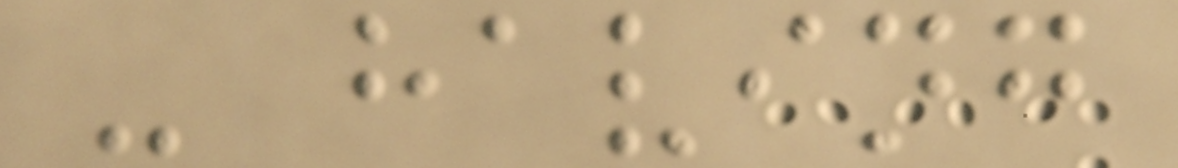- having
